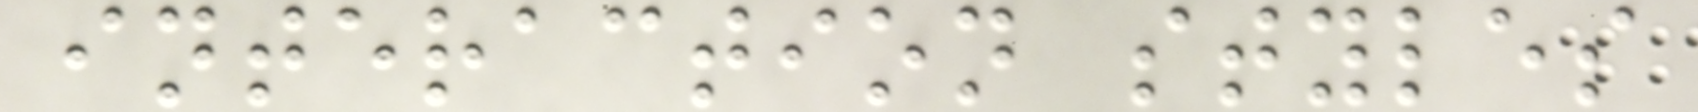interaction styles
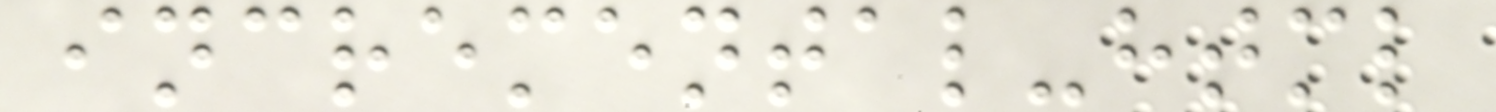incremental-html
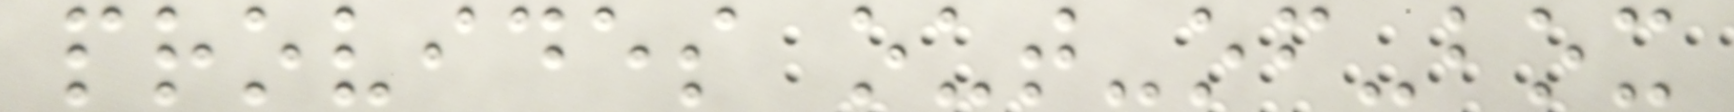provides out-of-box
